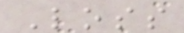Loss
